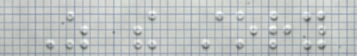As the story
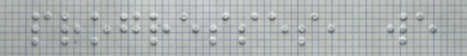progresses, we
